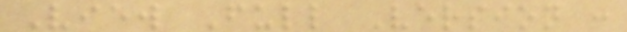View Full Version :
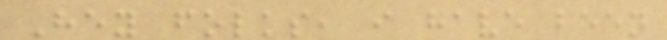Hey folks, i have been
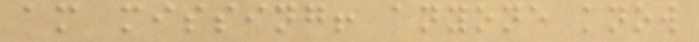am missing! anyone know
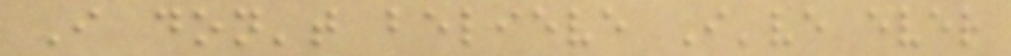I don't believe I've ever
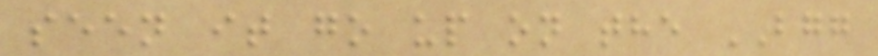seen it go up on the BGG
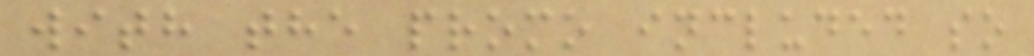with the promo included so
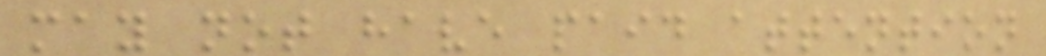may not have paid attention
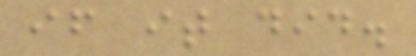if it did.
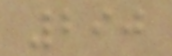290
